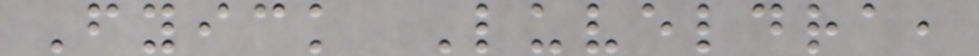Fyick Luveldra,
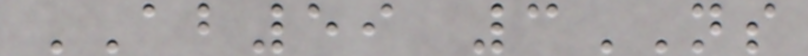AB59 3NS
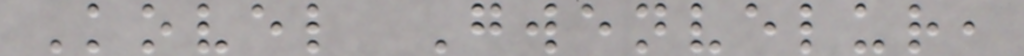Kovel Gwenvelur,
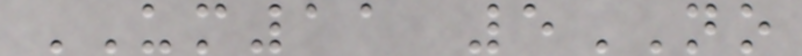UM11 5NO
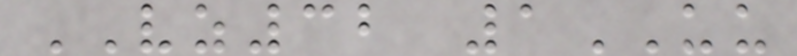VZ32 1UU
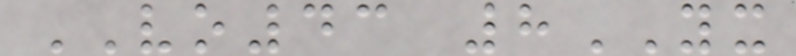VO43 8YX
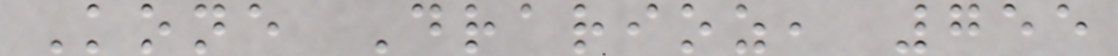Kone Drarioz, 755
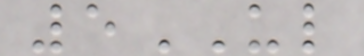5UL
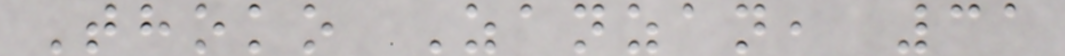Thoko Zanzan, 31
